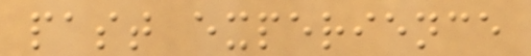past experience
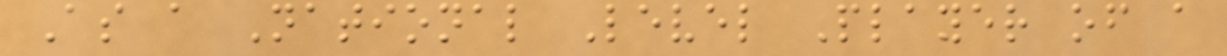As a National Level Player of a
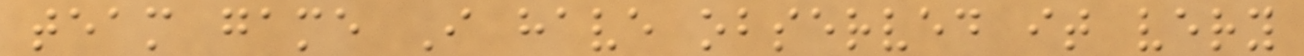team game I have observed it very
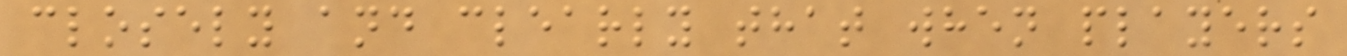closely and clearly that when players
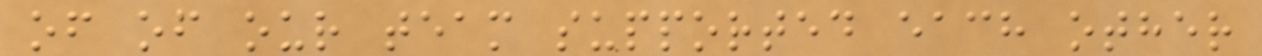of of our team supported each other
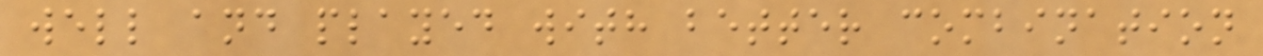well and played with better combination
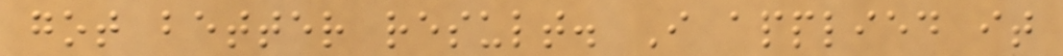got better result. I applied it
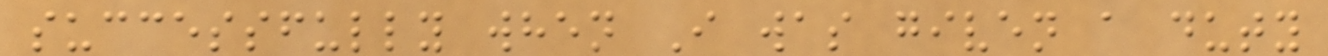successfully when I was given a duty
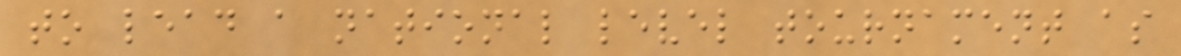to lead a national level tournament as
